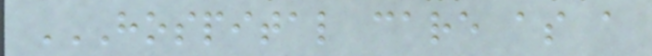HOSPITAL CARE AS A
